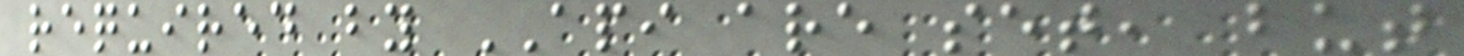required by API are set, but
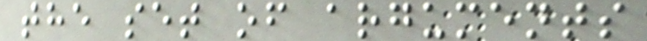the set of arguments
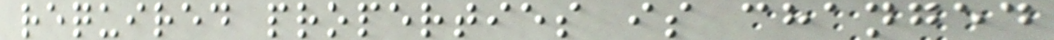required properties is changed
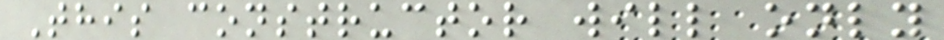This constructor will only
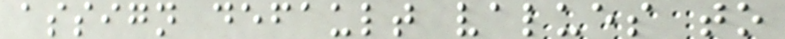assign default values to
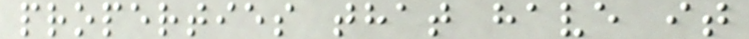properties that have it
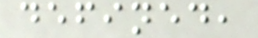defined,
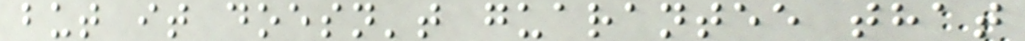but it doesn't guarantee that
